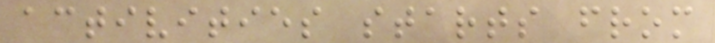activities starts from
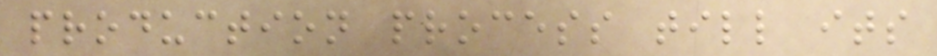production process till its
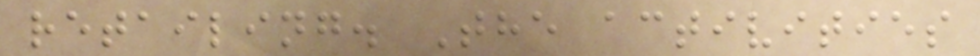retailing. The activities
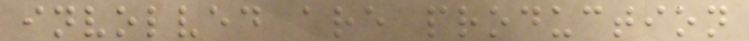involved are production
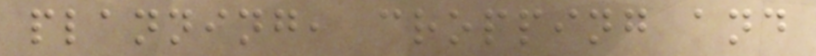planning, cropping and
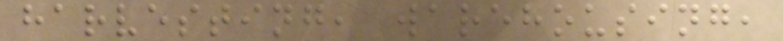harvesting, warehousing,
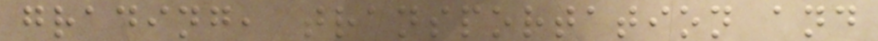grading, transportation and
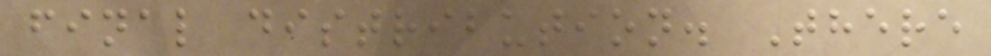final distribution. There
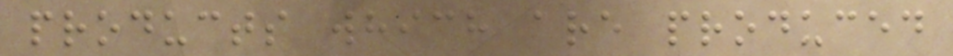products which are produced
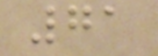71
